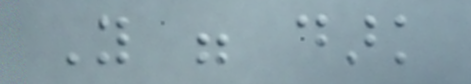You were dark
